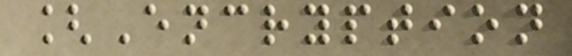[Encryption
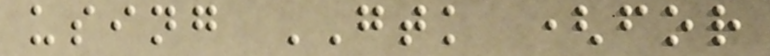using GTK (for
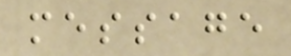message
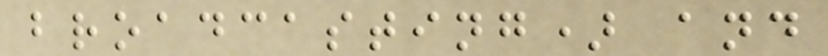broadcasting) and
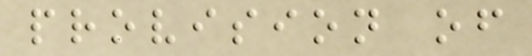provision of
